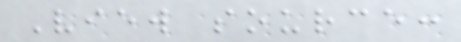View source:
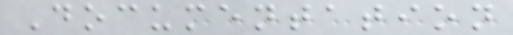Documentation
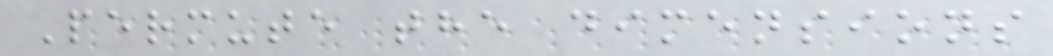Permute the dimensions
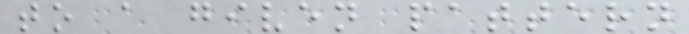to a given pattern
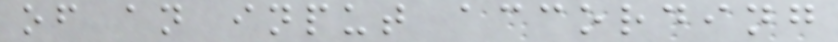of an input according
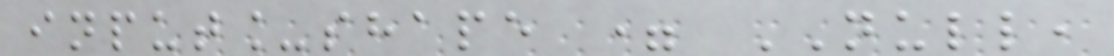input_shape = NULL,
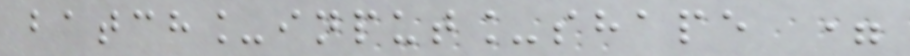batch_input_shape =
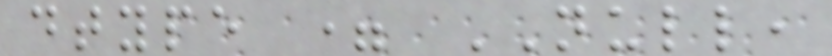dtype = NULL,
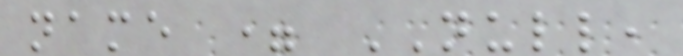name = NULL,
